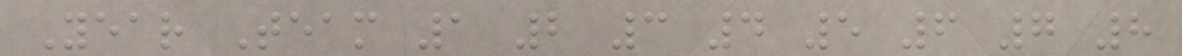Year Team 1 2 3 4 5 6 7 8
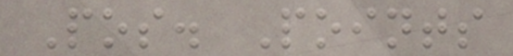Pos. Points
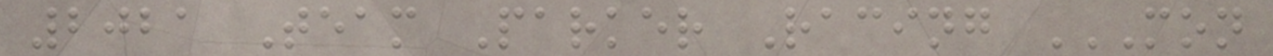2021 Team Parker Racing MON
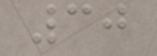30
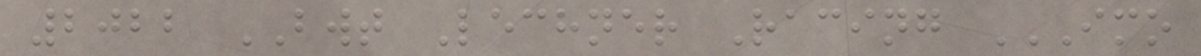2022 BWT Lechner Racing IMO
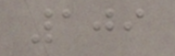109
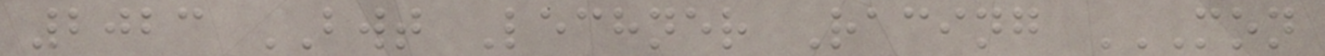2023 BWT Lechner Racing MON
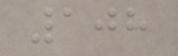108
